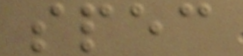spec
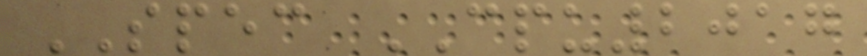SPEC CPU2017
